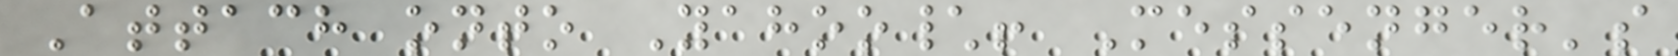Attach onto Yahoo\! Messenger's
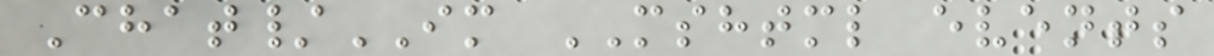Chat/IM MSHTML events
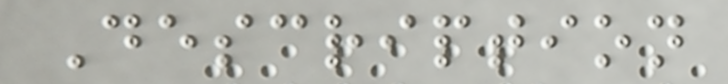Description
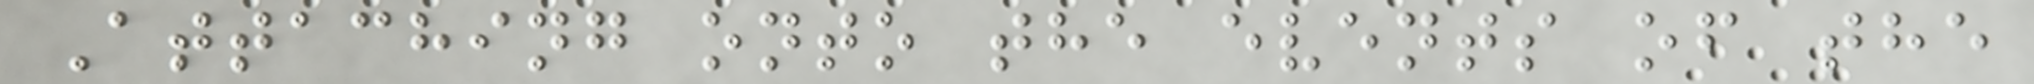Attaching onto the events of the
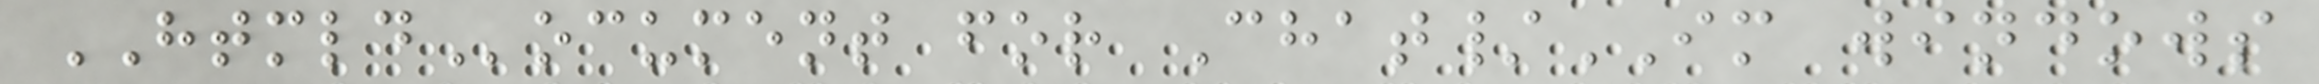HTMLDocument for Chat/IM windows
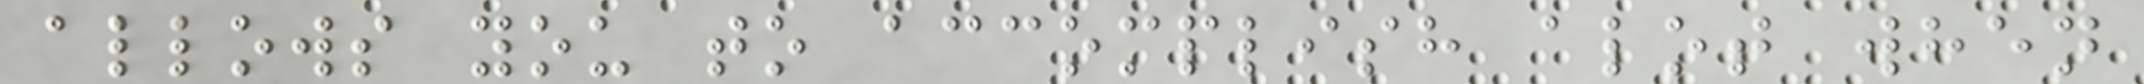allows you to accomplish alot when
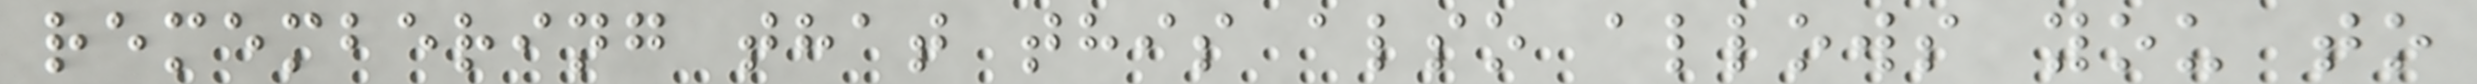remembering that this also allows you to
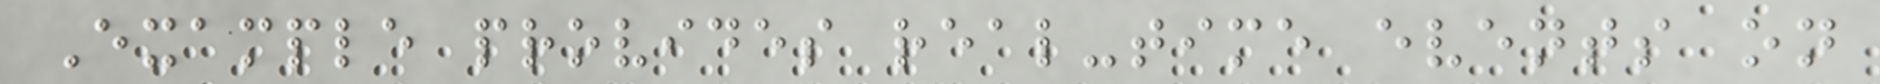Example provides real-time events on
